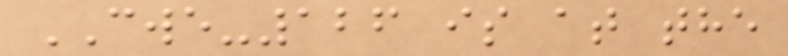CWE-126 is at the
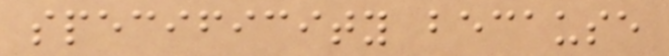specificity because
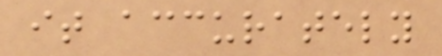it accurately
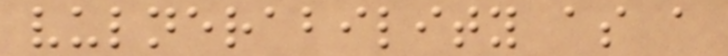vulnerability as a
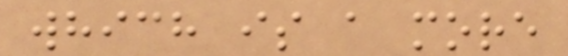which is a more
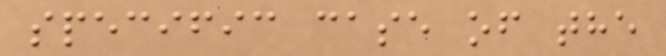specific case of the
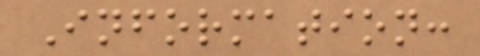Information:
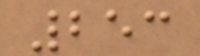253
